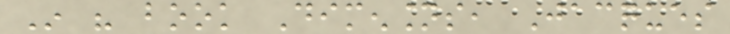In his book Dimensions, Jacques
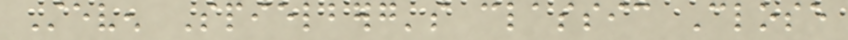Steven Spielberg's classic Close
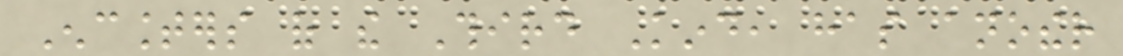Encounters of the Third Kind, has another
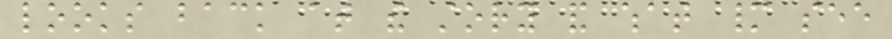looks back at the story and what many see
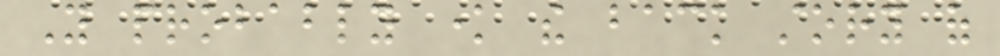You probably know the back story of
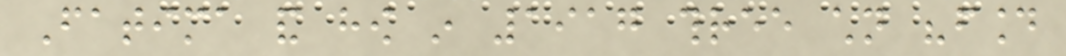Fatima and how in 1917 three children "found
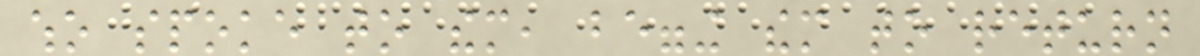who spoke to them, begging them to return
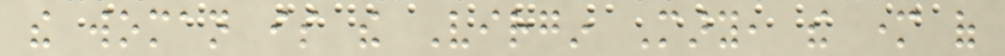the woman is the Virgin Mary, the mother of
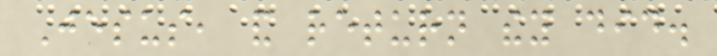Jesus, and return they did.
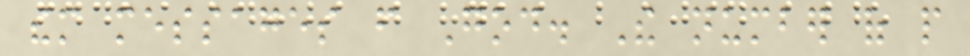them messages from God. The number of people
